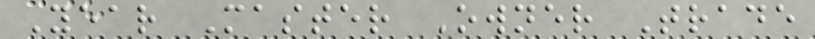Year Master Owner Trade
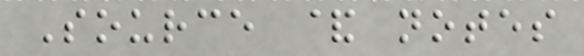Source & notes
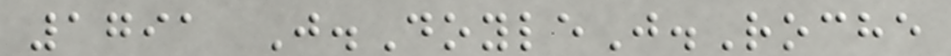1791 J.DoyleJ.Roche
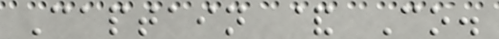Captain & Co.
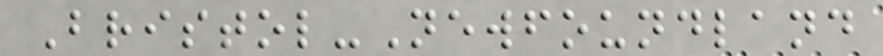Bristol-Newfoundland
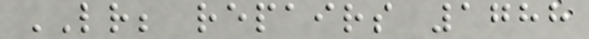LR; repairs 1788
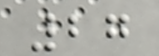27
